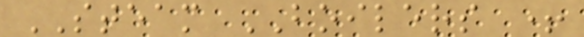STEAM BOILERS +
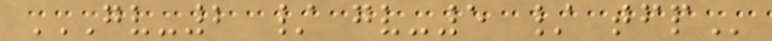GV-2 / GV-5 / TFP
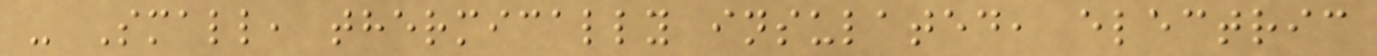- Small, thermically insulated, electric
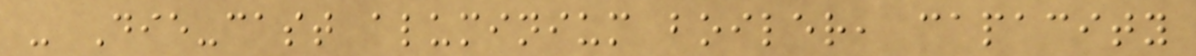- Die-cast aluminium boiler, capacity
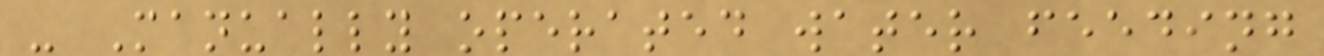- Manually operated water feeding
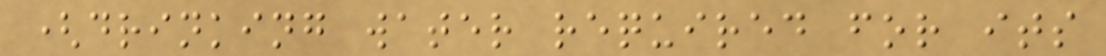(drinking water required for its
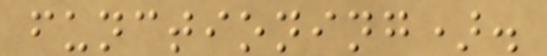functioning).
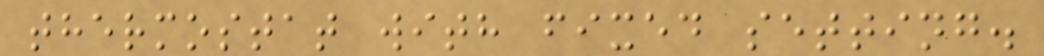thermostat with fixed setting.
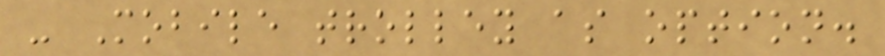- Mobile trolley as option.
